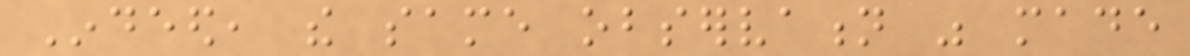Indeed, the same observation was made
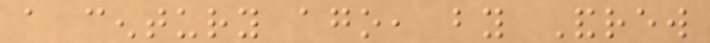a century ago, by Andrew
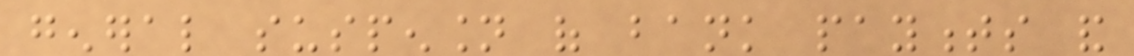general suspension of bank payments and
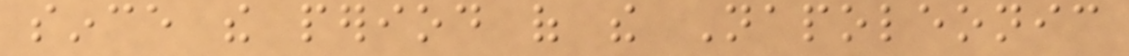since the period of the Napoleonic
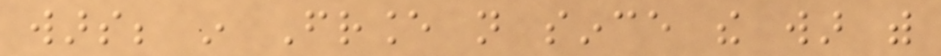wars; in France not since the war with
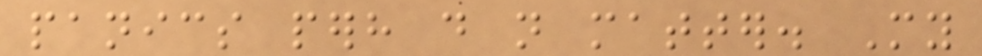panics perhaps do not matter. My
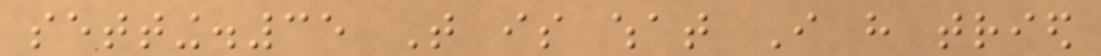setting.35 That is what I have tried
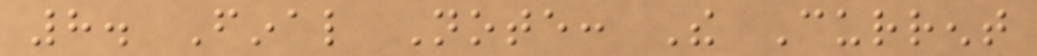8. Final Note: The Current
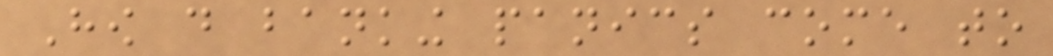How do banking panics come to
